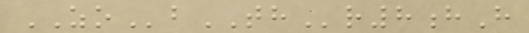ZObTHr8hH
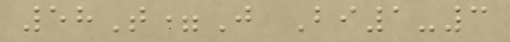58T=J Bi1-3
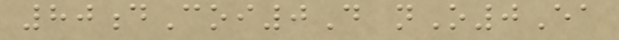80dCoi0D nO0Ea
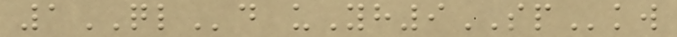1QLd uYh9SPkw
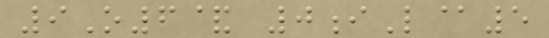9O6& 0iL@5
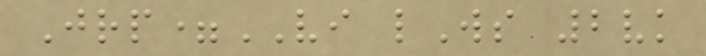Jrp=VI lWs 2vk
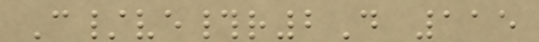C/ve#r2D 115
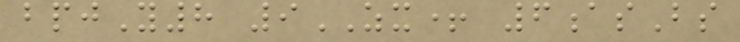bpjY8 9ZX+ 6asBs
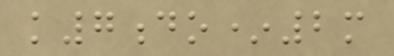k7do*2m
